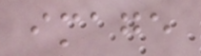image
